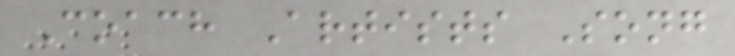Coach Artists Song
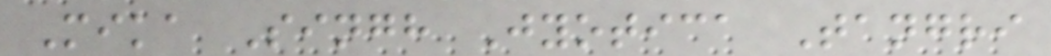Mika Singh Jyotica Tangri
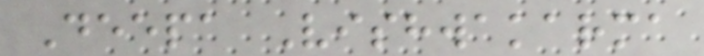Deepa Vishwakarma
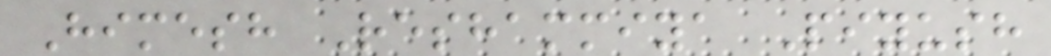Himesh Reshammiya Piyush
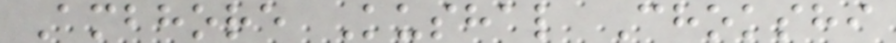Ambhore Kushal Chokshi
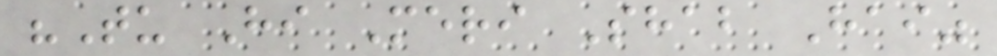"Tu Hi Meri Shab Hai"
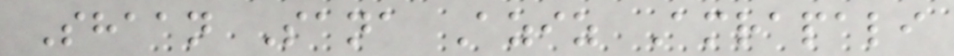Shaan Sana Aziz Amrapali
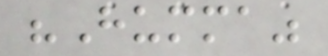"Humma"
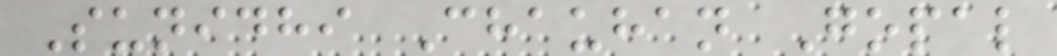Sunidhi Chauhan Gopal
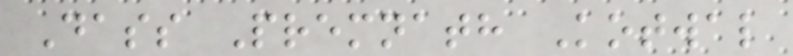Dass Premnath Kotwal
